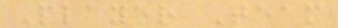Player Team
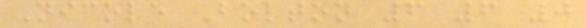Nicole Bolton 6 6 0
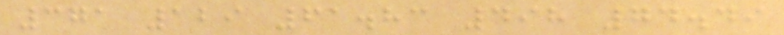371 129 61.83 498 74.49
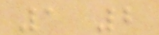1 2
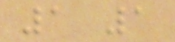1 1
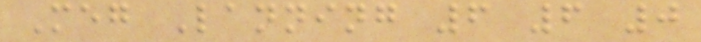Meg Lanning 6 6 0
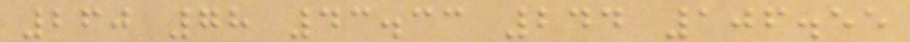260 78 43.33 244 106.55
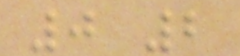0 2
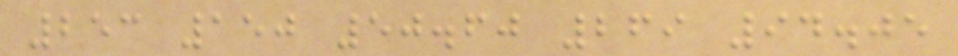253 150 50.60 269 94.05
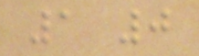1 0
